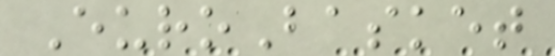EuroBasket
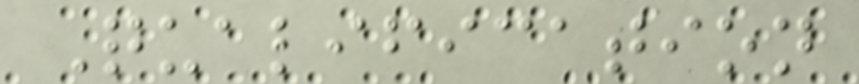Qualification
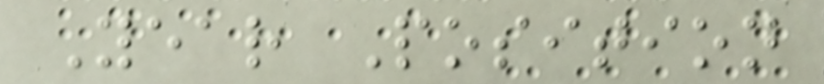Year Position
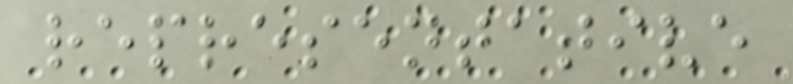representative
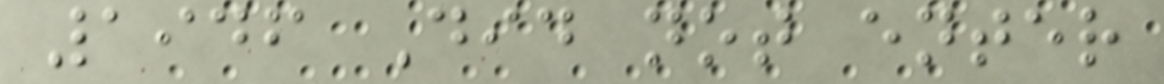1946 Did not enter
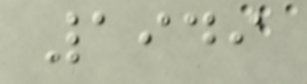1949
